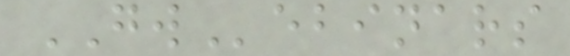GWebinars
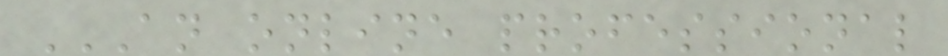AN ONLINE PROFESSIONAL
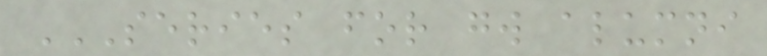SERIES FOR GW ALUMNI
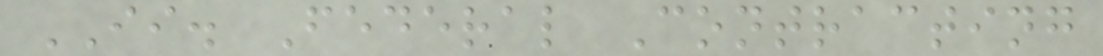II. Federal Contracting
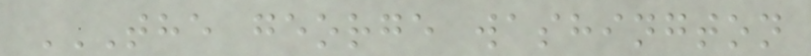THE GEORGE WASHINGTON
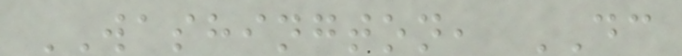WASHINGTON, DC
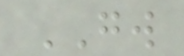GW
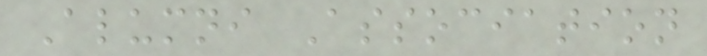Alumni Association
